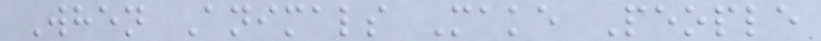When Animals Make People
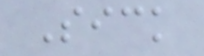Sick
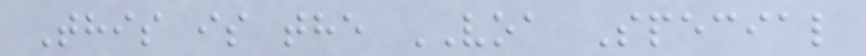This is the VOA Special
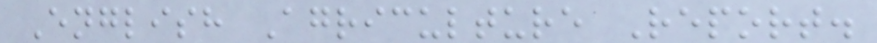English Agriculture Report.
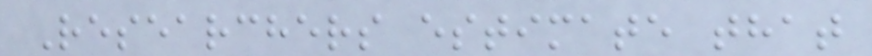Researchers estimate that
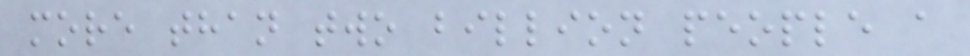more than two billion people a
